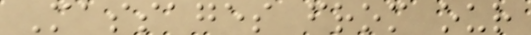Massages from our
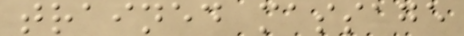trained massage
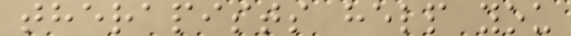therapists help you
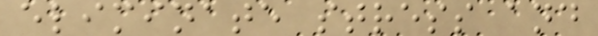eliminate stress and
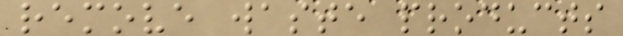remove waste products
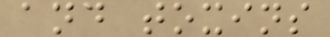and toxins
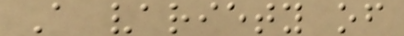A variety of
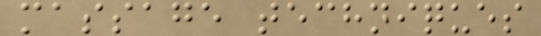massage techniques
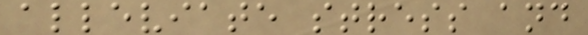alleviate stress and
